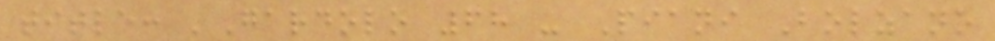title: 'Gardolo 68 - Piani Bolzano
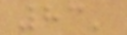83'
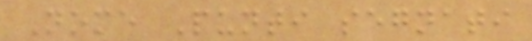Nome Punti segnati
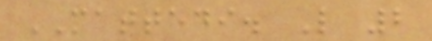MATTEDI. L 2
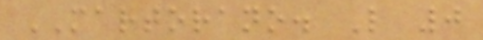MARTORANO. L 0
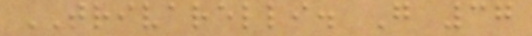TRIVARELLI. G 37
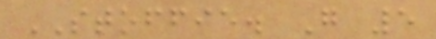STOFFIE. G 5
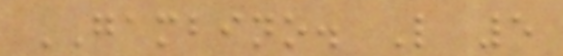GAMBINO. L 5
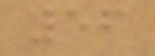56
